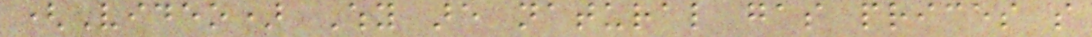(Video) Why are natural gas prices so
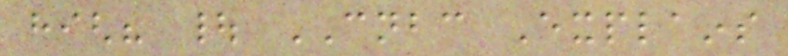high? | CNBC Explains
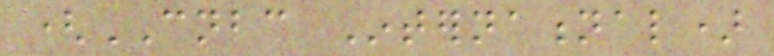(CNBC International)
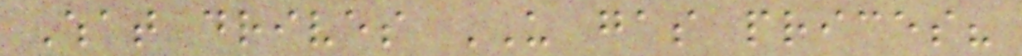What drives US gas prices?
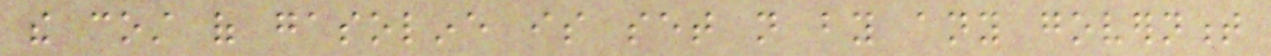the cost of gasoline is set not by any government
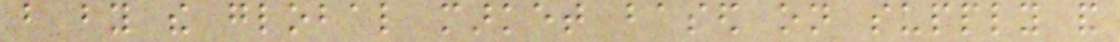but by the global market based on supply and
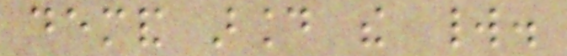demand around the world.
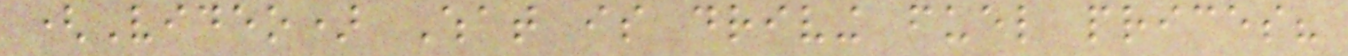(Video) What is driving fuel prices?
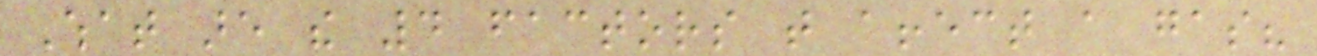What are the 4 factors that affect a gas?
